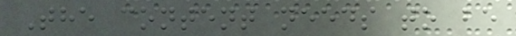The content needs to be
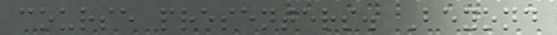course presenters. Beyond
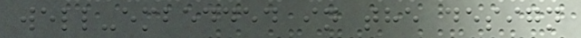well-embedded in the design
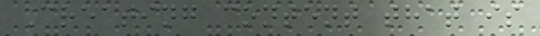Creating content that is
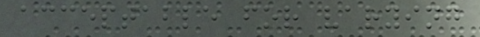acceptable for varying
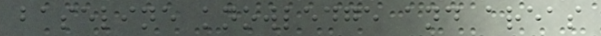baseline knowledge and areas
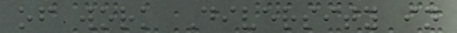of work Diversity in
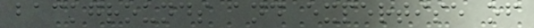backgrounds and expertise of
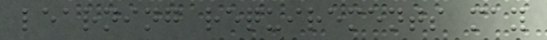learning requirements may
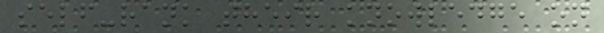self-rank their knowledge on
